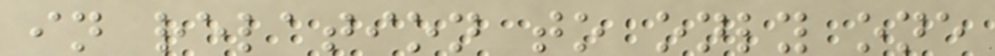in relation to only one
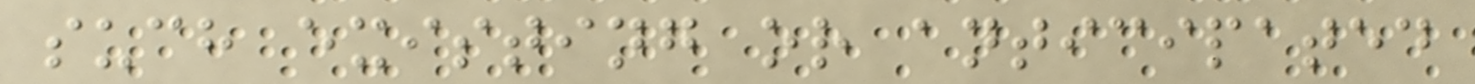such existing or anticipated
